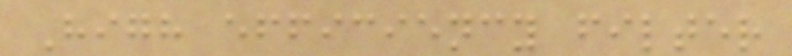High efficiency filter
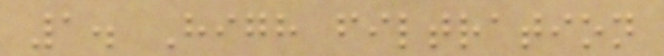1. High filtration
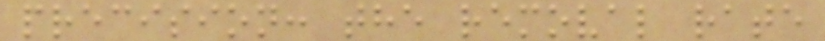precision: the removal rate
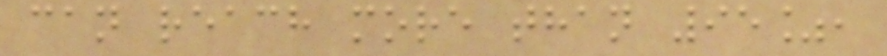can reach more than 95%,
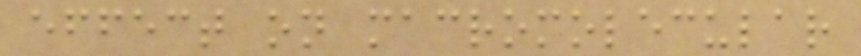effect on macromolecular
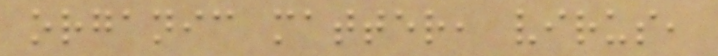organic matter, virus,
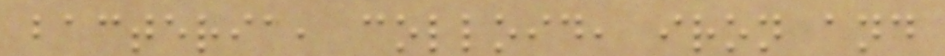bacteria, colloid, iron and
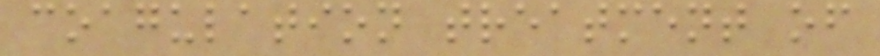coagulation treatment of
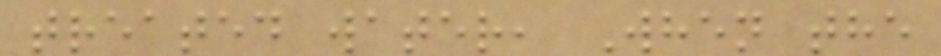treated water, When the
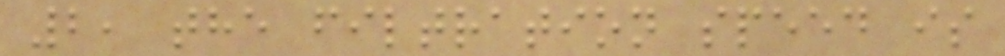2, the filtration speed is
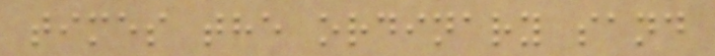times the ordinary sand
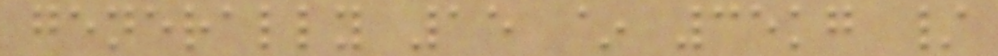generally 15 ~ 35kg /
